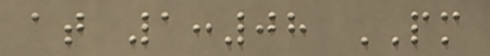at 1:08 PM
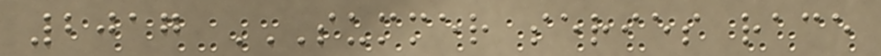2017 SUMMER SERIES RACE
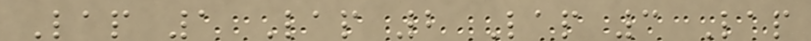Lap 1 Lap 2 Lap 3 Lap
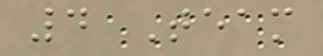4 Team
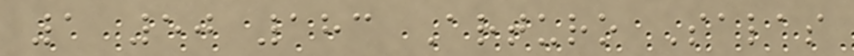1 50 183 Arturo Salas
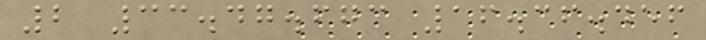2 33.47.673 16.36.456
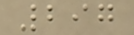297
